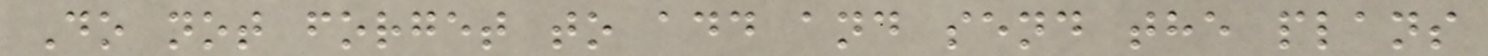Do not forget to add and send the plans
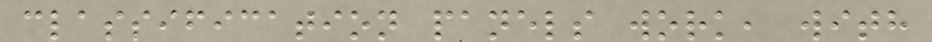classification panels work, with
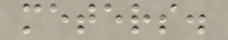meters.
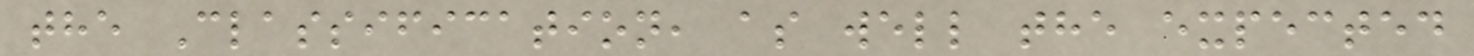the Classification, as well the expected
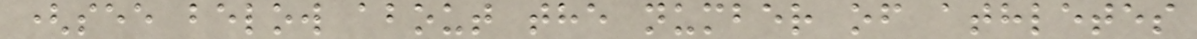(see below about the number of athletes
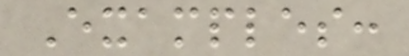Examples:
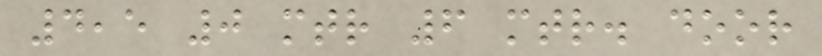4,5 0 mtr 6 mtr. door
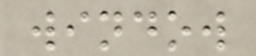window
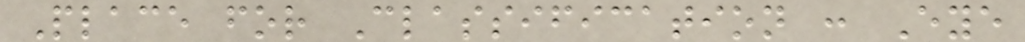Place for Classification : Eye
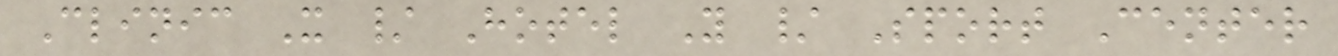Clinic X / Hotel Y / Sport Center
